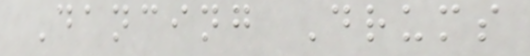Dancing Drums
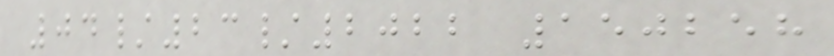04/23/2022 150258
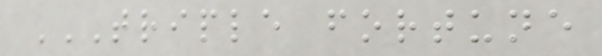TRIPLE FORTUNE
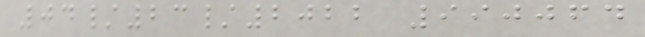04/23/2022 990064
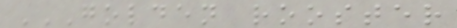GOLDEN ROOSTER
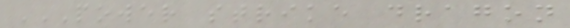POWER STRIKE DRAGON
